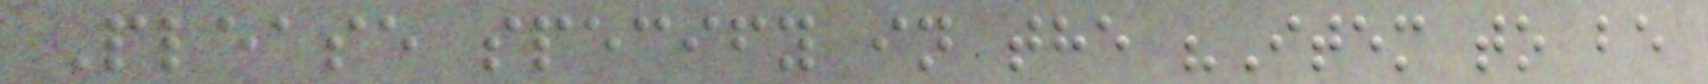Please specify in the "Item to be
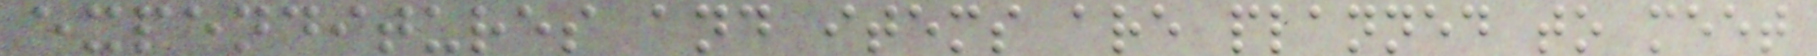expenditures and items are planned to meet
